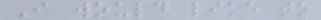I would like to
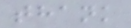thank
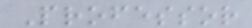Professor
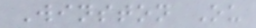Winston Ou
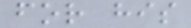for his
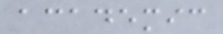academic
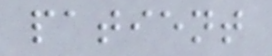patient
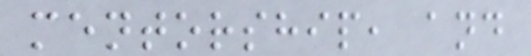mentorship, and
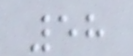58
